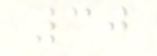30
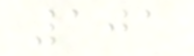101
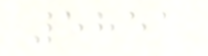5851
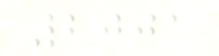2001
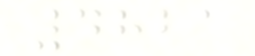4821
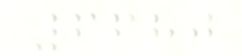6680
